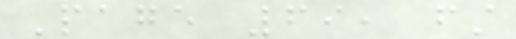Page 69, first
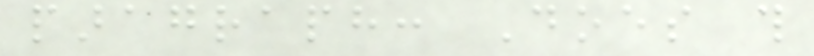paragraph: Does this
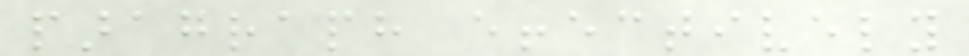paragraph effectively
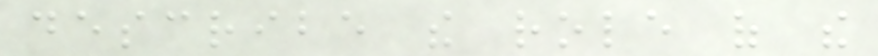describe the role of the
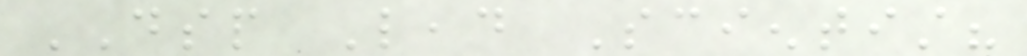DSP Lead Scientist?
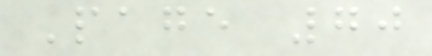Page 70
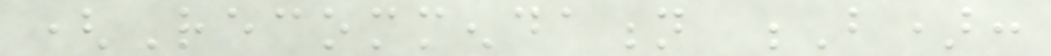(Recommendation B):
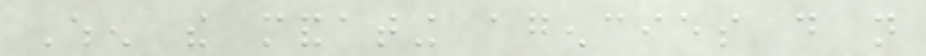When the mandating agencies do not
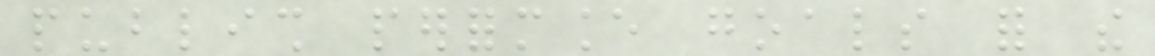publish performance goals for the
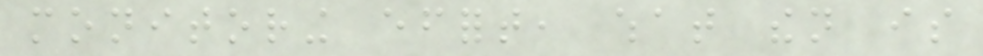monitoring effort, what then is
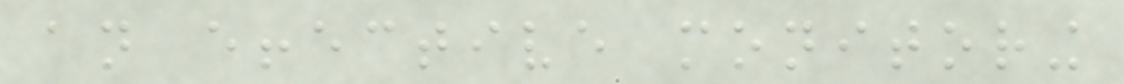an effective monitoring
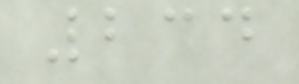234
